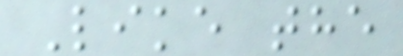Like the
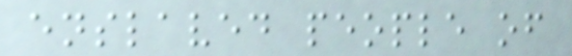enslaved people of
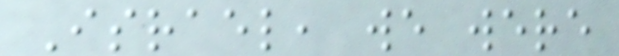Israel, we were
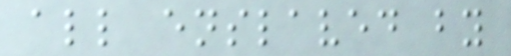all enslaved by
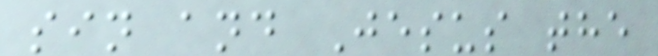sin and Jesus the
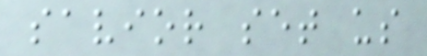savior set us
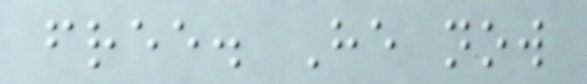free. He now
